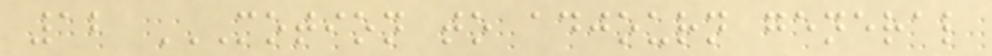12 MOTION TO ADJOURN GENERAL
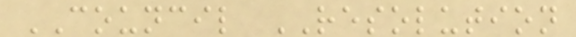COUNCIL RESOLUTION
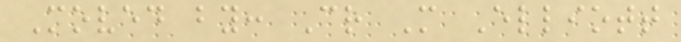Moved by: Cr M Elliott
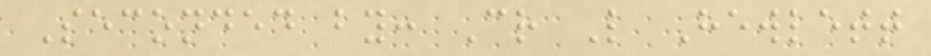Seconded by: Cr L Hewlett
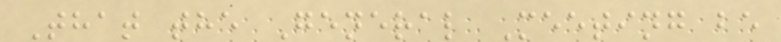That the General Meeting be
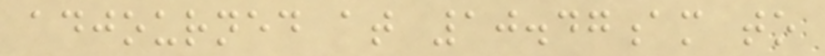adjourned at 10.47am to
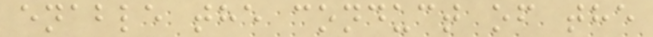enable the conduct of the
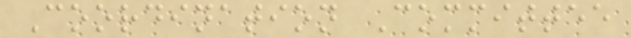Coordination Committee
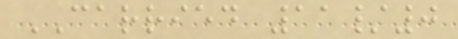CARRIED 11/0
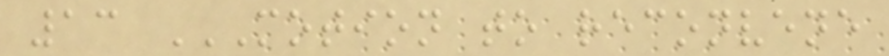13 MOTION TO RECONVENE
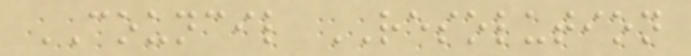COUNCIL RESOLUTION
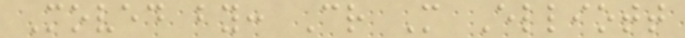Moved by: Cr M Elliott
